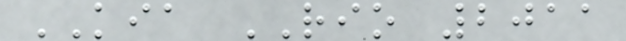KIA RIO 2011
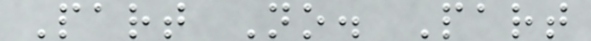Part No. Part
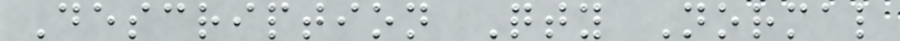Description Qty Normal
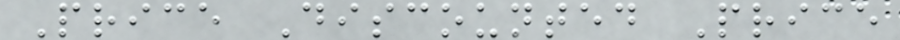Price Discounted Price
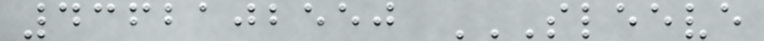4362102550 SLEEVE
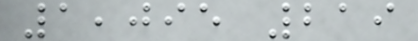1,095 219
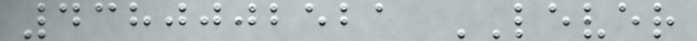4380002521 LEVER
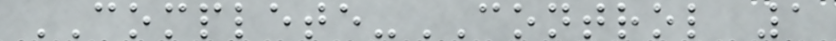COMPLETE-CONTROL 1
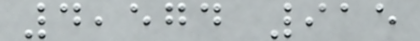4,574 915
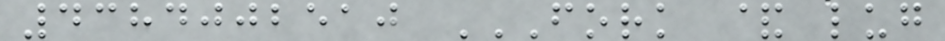4384002510 FORK & LUG
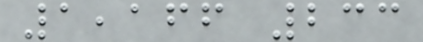1,166 233
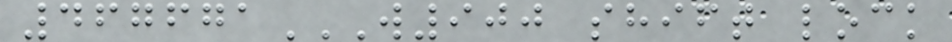467671W900 SHIFT LOCK
